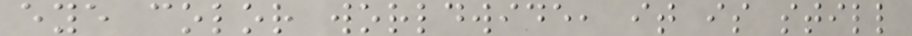eye color worldwide, it is still
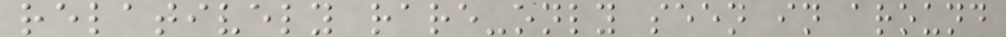relatively rare-only seen in around
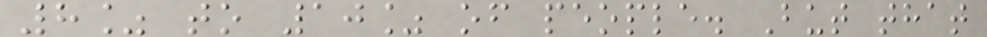8% to 10% of people. But that
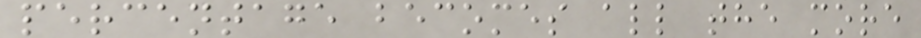percentage becomes all the more
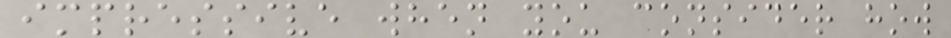impressive when you consider how
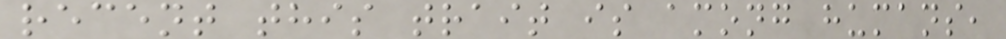recent this trait is among humans,
